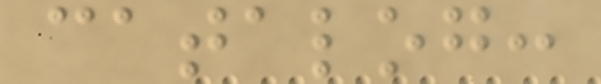catalog:
